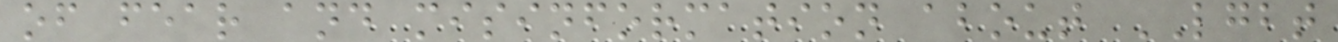of fear and misinformation about LGBT
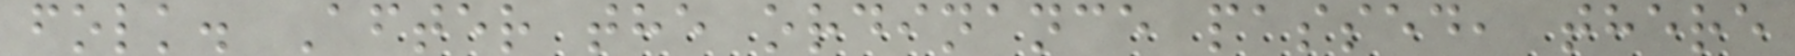folk. After the ordinance passed, there
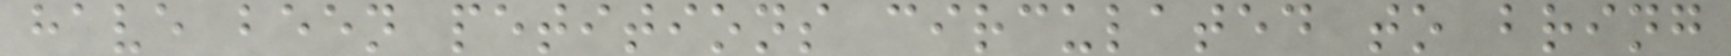have been petitions circulated to bring
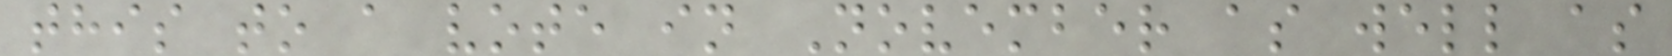this to a vote in November as well as
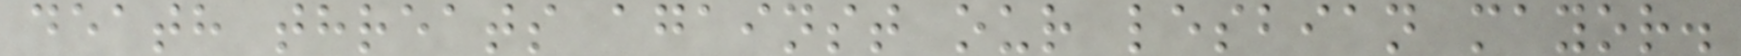death threats against our lesbian mayor.
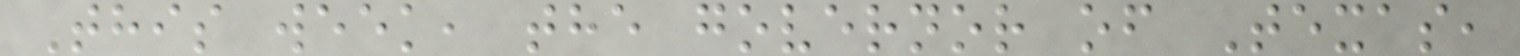This week, the governor of Texas,
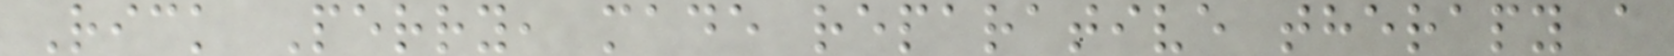Rick Perry, made reparative therapy a
